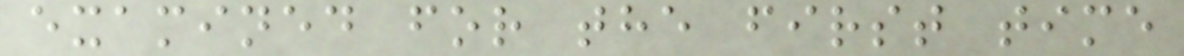examined for the first time
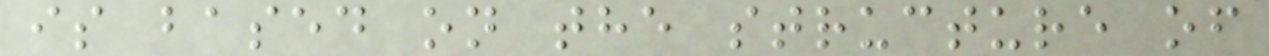is based on the structure of
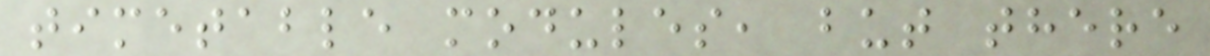timetable modules, but there
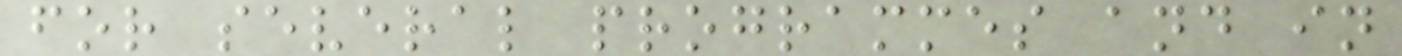for several programmes and in
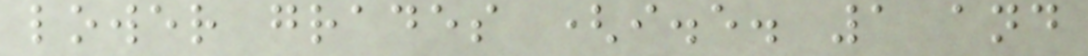lower grades (i.e. 1 and
